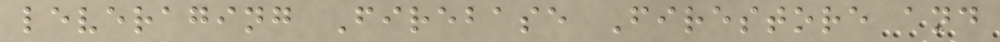leveraging Firebase Firestore and
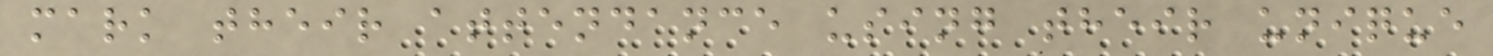mark their attendance using their unique
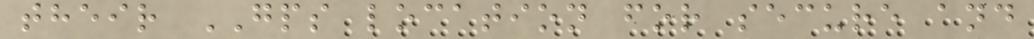their GPS location for secure and
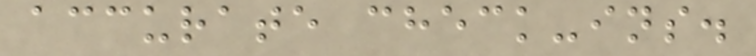accurate check-ins.
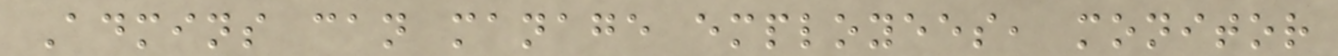Admins can manage employees, monitor
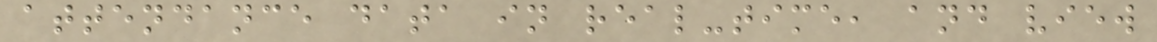attendance data in real-time, and view
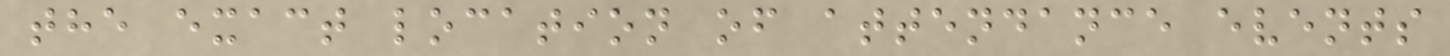the exact location of attendance events
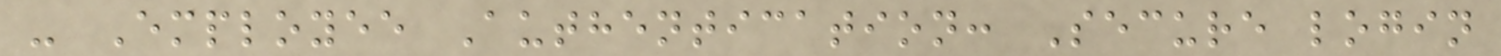- Employee Authentication: Secure login
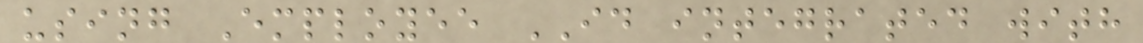using Employee ID integrated with
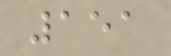151
